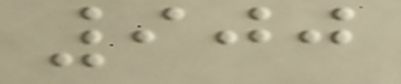900
